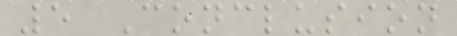5 Conclusion
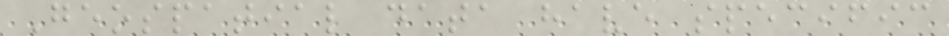Geospatial data have specific
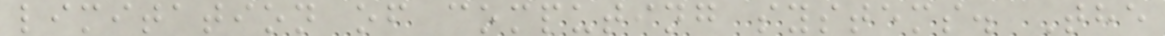limitation of computing systems. The
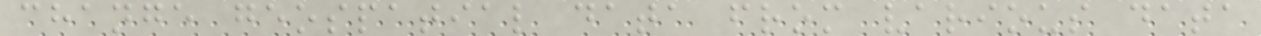change geospatial data from various data
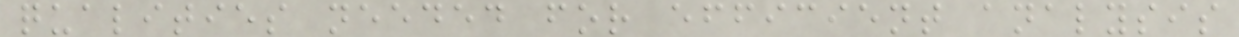qualities needed for efficient analysis
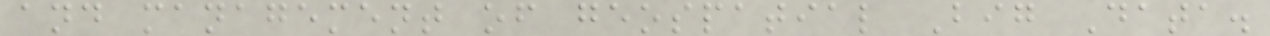and management of geospatial Big Data.
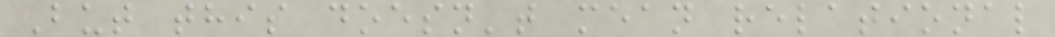But this doesn't mean relational
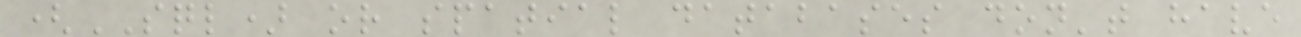(SQL) or spatial databases don't have
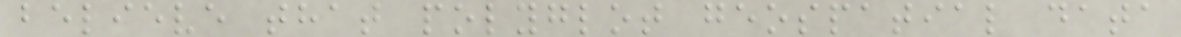believe that polyglot geospatial data
